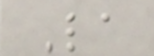La
